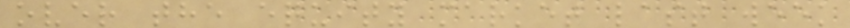over the equity market last week
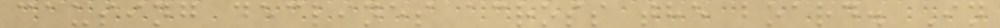causing declines across the board. In
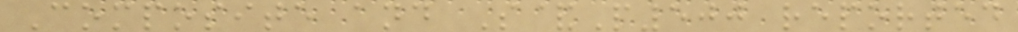Composite and S&P500 reported
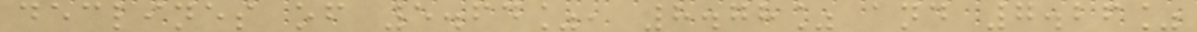declines of 5.64%, 8.78% and 7.26%
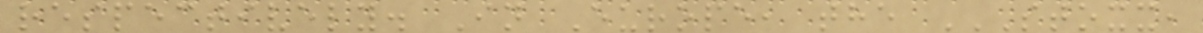respectively. In Europe, the STOXX,
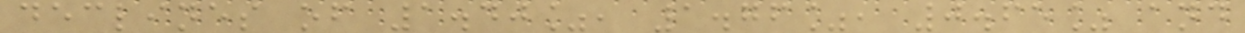declines of 1.40%, 1.76%, 0.65% and
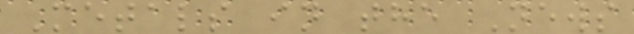Metals in the News
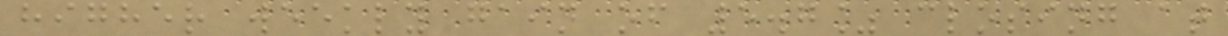higher weekly gain of 5.7% closing at
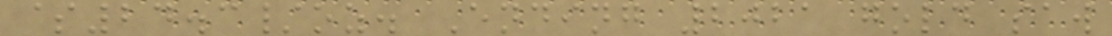$24.3/oz. Ending 2021 gold saw
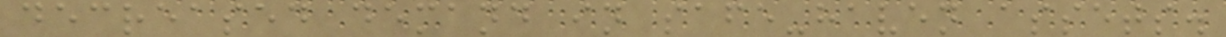decreased demand in safe-haven assets.
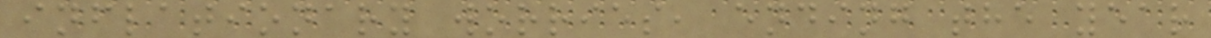inflationary worries, ending the year
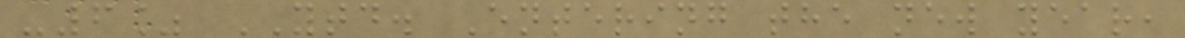-6% YTD. Entering the new year,
